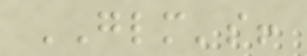GLM's!
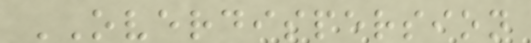OVERDISPERSION
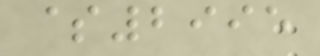$2995
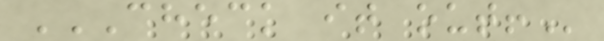CHECK IT OUT!
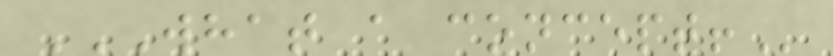WHAT A CONCEPT!
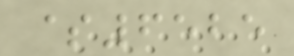$6525
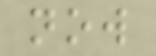now
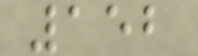152
